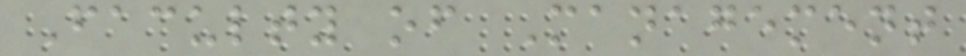Faculty of Management
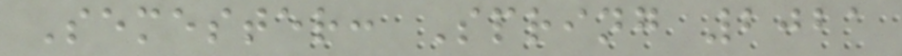Semester: Spring 2021
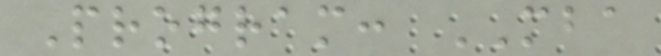Program: MBA
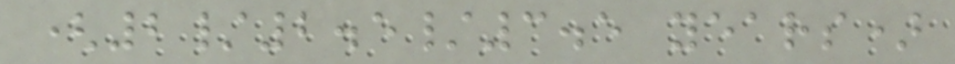(2/2.5/3.5 years)
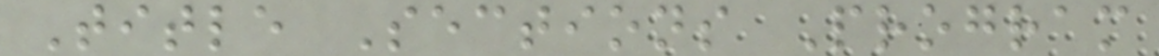Title Sections Program
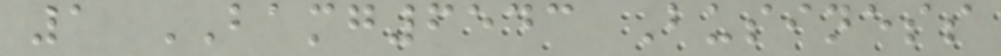1 BAMG6543 Business
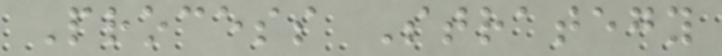Process Strategy
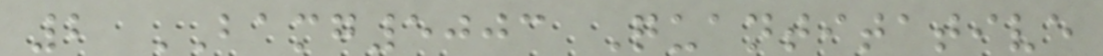2 BAMG5003 Quantitative
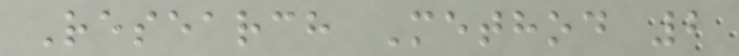Research Method 2
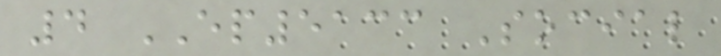4 EP5133 Social
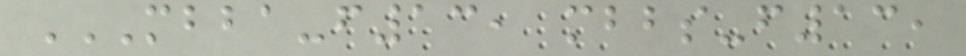MBBA-F13, MBBS-F13,
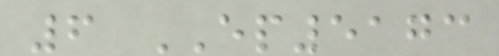6 EP5173
